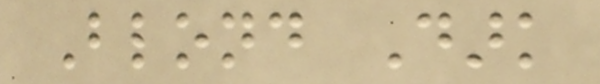Blond Dark
